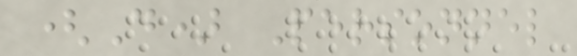(D) Personnel
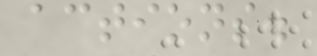actions.
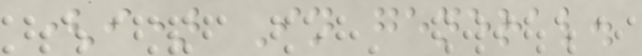(i) In general.
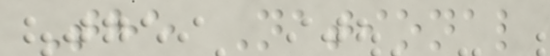The National
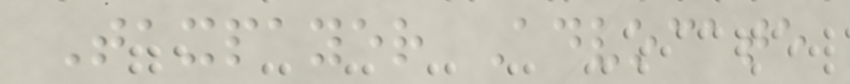Taxpayer Advocate
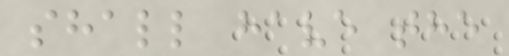shall have the
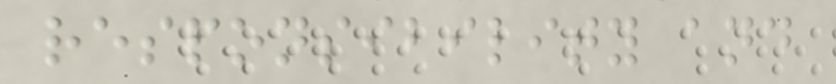responsibility and
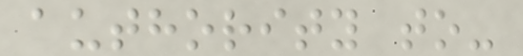authority to-
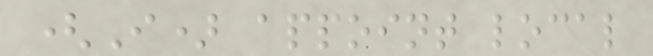(I) appoint local
